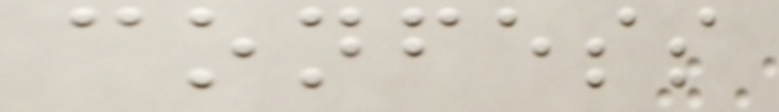confess
